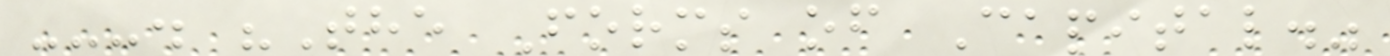---. "The Forms of Capital."
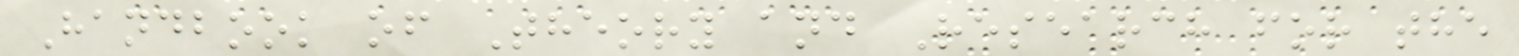Handbook of Theory and Research for the
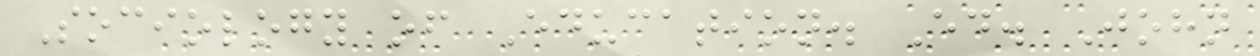Sociology of Education. Ed. John
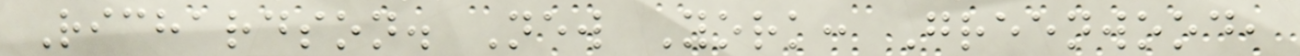Richardson. New York: Greenwood,
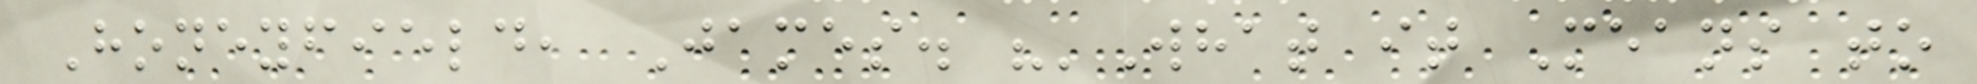Honeyfield, James. "'What it Means to
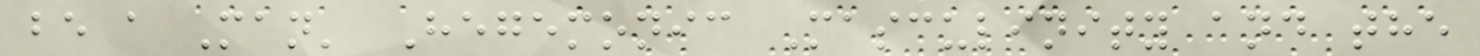be a Man' Hegemonic Masculinity and the
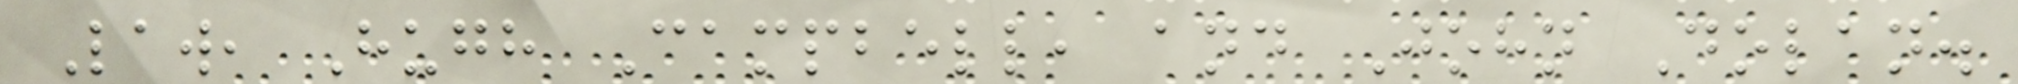Law, Hugh Campbell, and John Dolan.
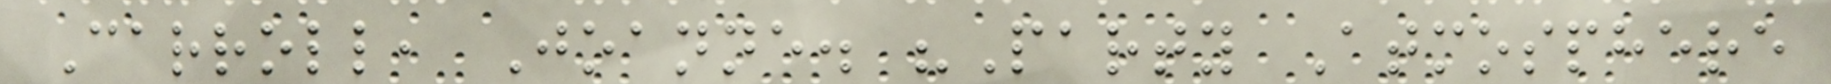Carroll, Joanne. "Party Atmosphere
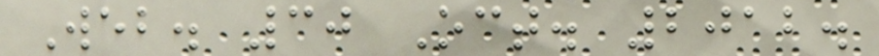Web. 30 Oct. 2012.
